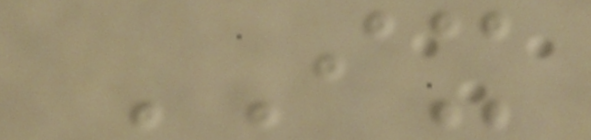IX
